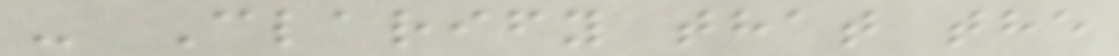- Clarify that the
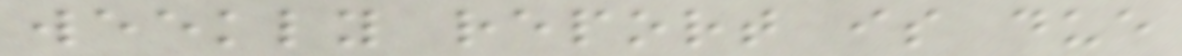weekly report is due
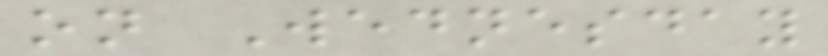on Wednesday
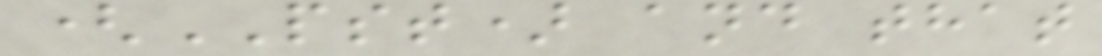(PST) and that
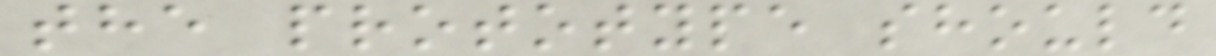the prototype should
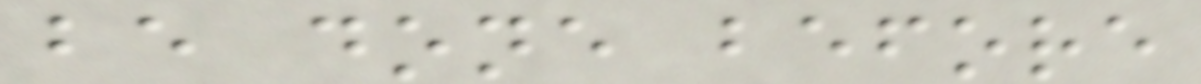be done before
